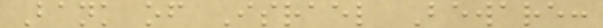Bank of Israel Beware:
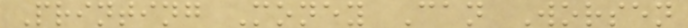Printing Money Can Worsen
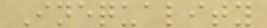Inequality
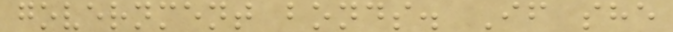government bonds. If she
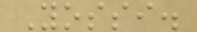Yossi.
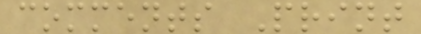comments Print
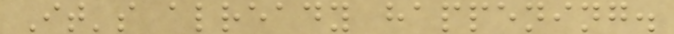It's already happening.
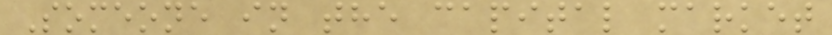Someone in the capital market
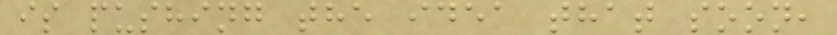is pushing the idea that soon,
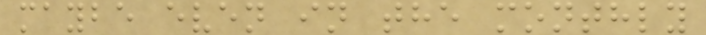maybe even in the monthly
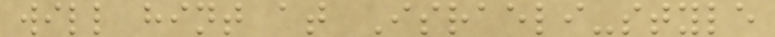will hint at Israeli-style
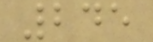245
